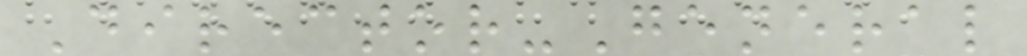Director-General
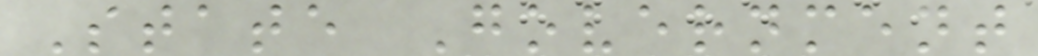State Government
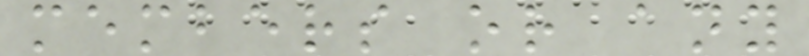members or any
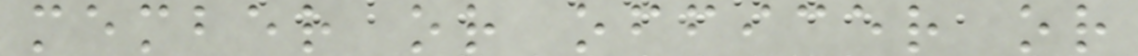member or officer or
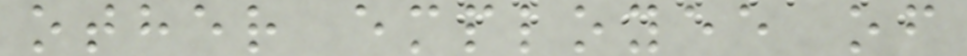other employee of
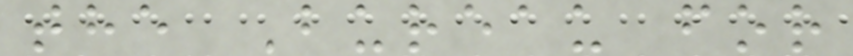the Bureau for
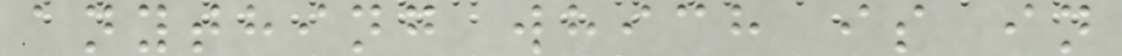anything which is in
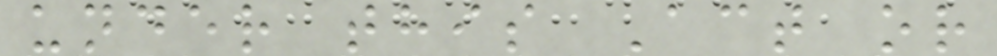under this Act or
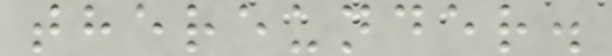thereunder.
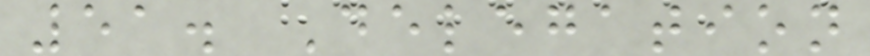51. Delegation
